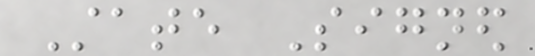State Signed
